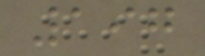197
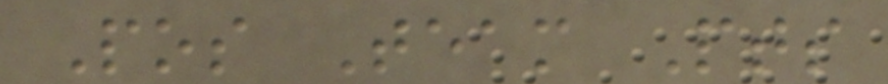Pos Team Pts
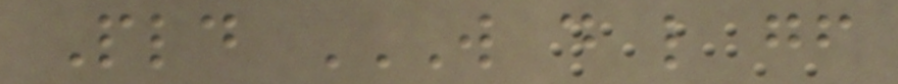Pld W D L GF
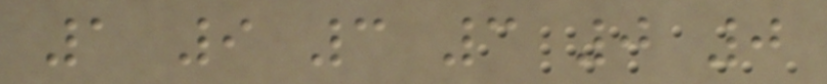1 9 3 3 0 0
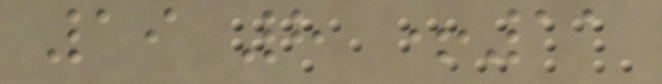19 8 +11
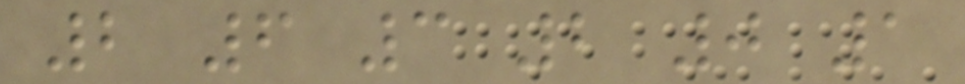2 6 3 2 0 1
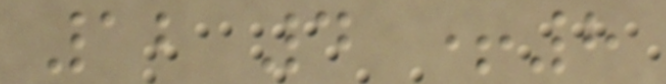12 4 +8
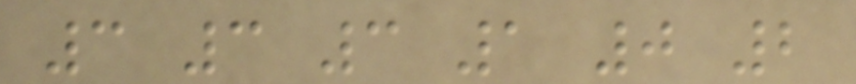3 3 3 1 0 2
